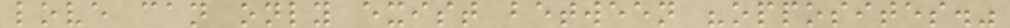love can only exist between "opposites."
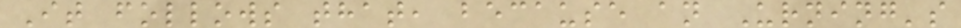It follows that, because an Urning's
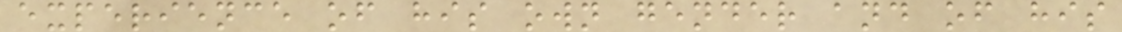experience of his own gender and of his
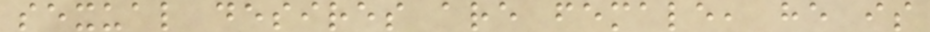sexual desires are female, he is
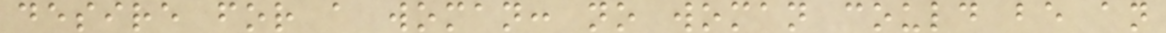desire for a woman: no woman could be an
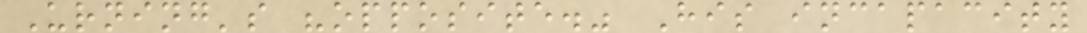Urning's "opposite." His incapacity
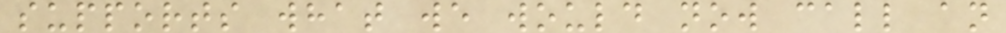supports what we would now call an
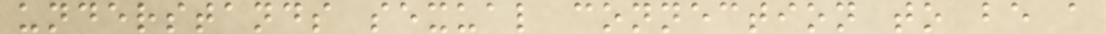understands sexual connection to be a
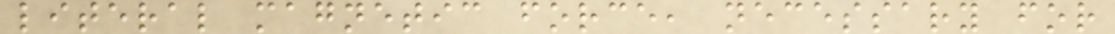literal magnetic force, necessary for
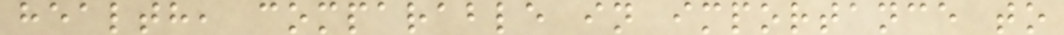health, comparable in importance to
